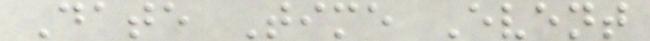Date Time Event
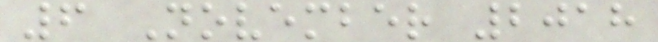6 November 2018
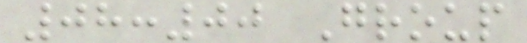08:00 Group
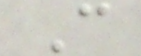C
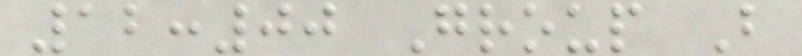12:00 Group B
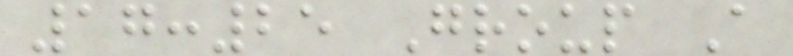17:25 Group A
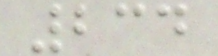234
